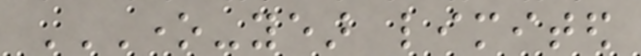ONE-YEAR LIMITED
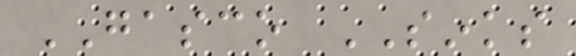GASCO SINKS
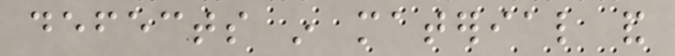defects in material and
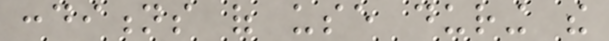conditions of use during the
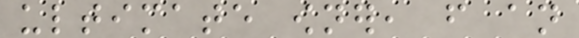ultimate owner, from an
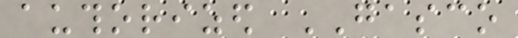authorized GASCO
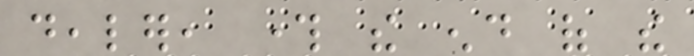dealer, through the end of the
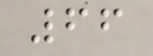66
